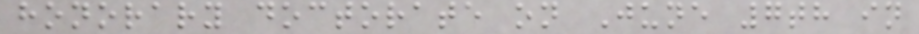honorary doctorate on June 7th in
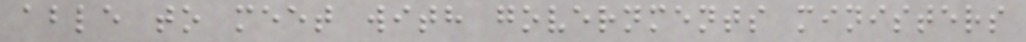able to meet with governments ministers
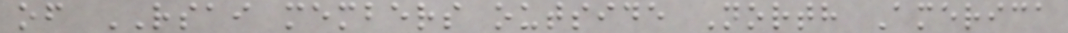of RSAI members outside North America
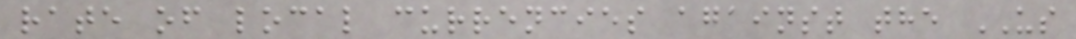rate of local currencies against the US
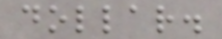dollar.
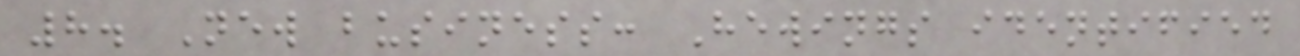8. New business: Hewings identified
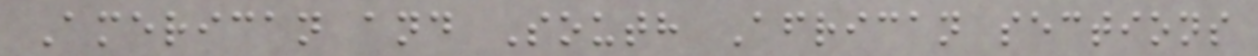American and South African sections
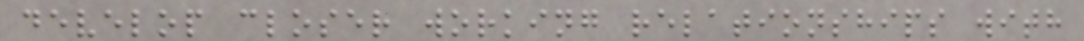develop closer working relationships with
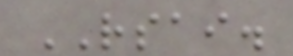RSAI.
